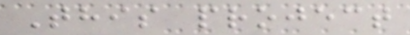This project
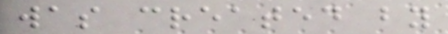was created by
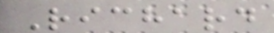Richard
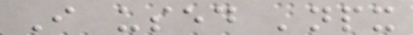I used 'npx
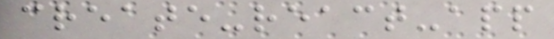create-react-app
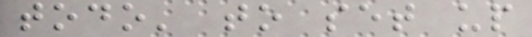todo' to set up
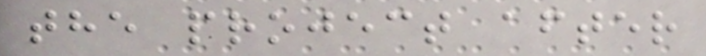the project after
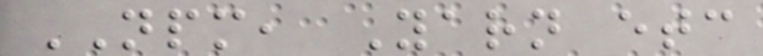NPM, Yarn etc
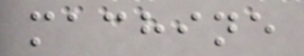machine
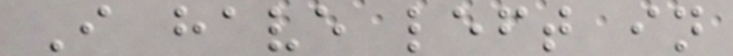I have left in
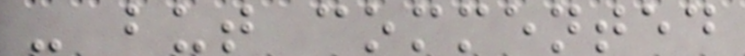- but commented
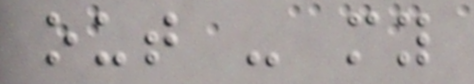out - my
